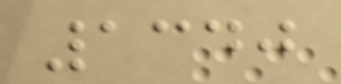1340
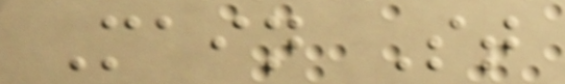Main St
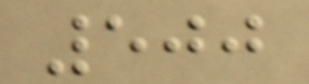500
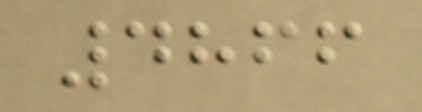4866
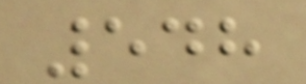548
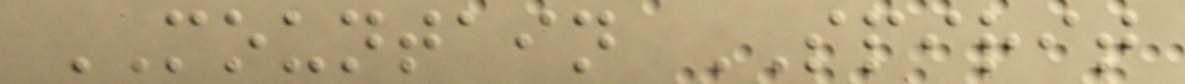MOUNTAIN SPIRIT
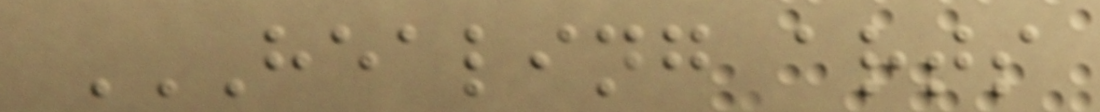HEALING ARTS
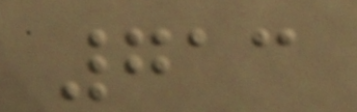713
